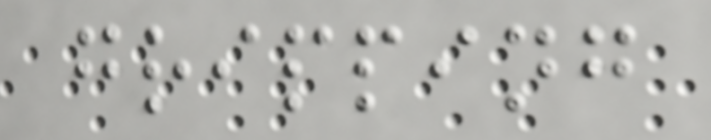gripping
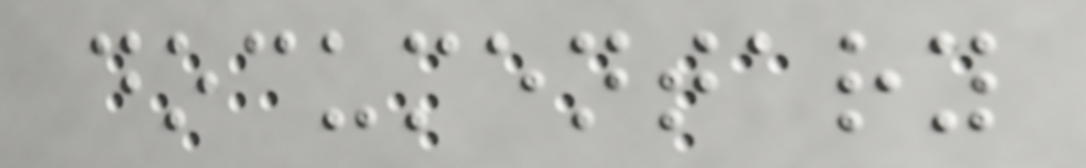documentary
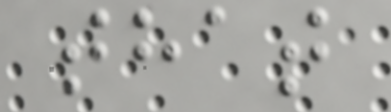that
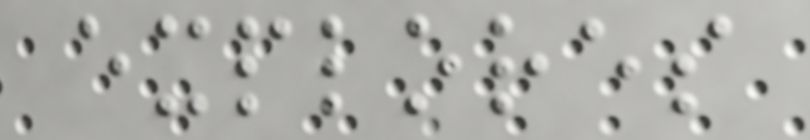explores
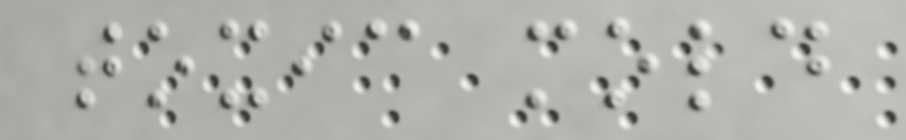toxic mold
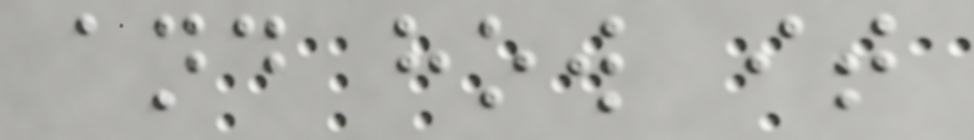and how it
